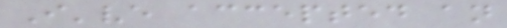I've accepted an
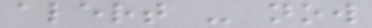alert - now
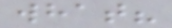what?
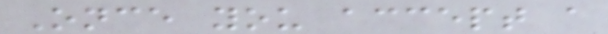Once you accept a
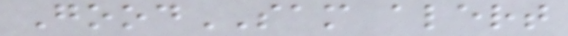GoodSAM alert
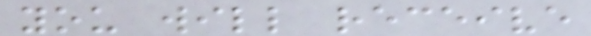you will receive
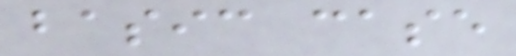basic case
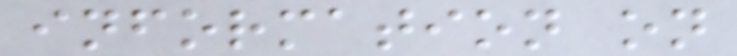information on
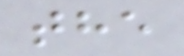the
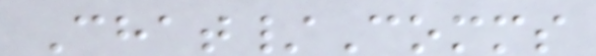Chat/Comms
